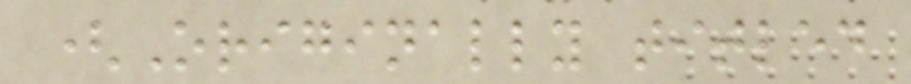(Originally titled
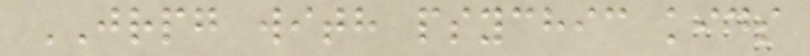JRPG with psychic kids
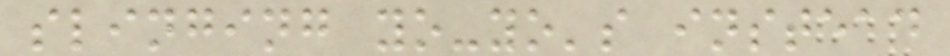slinging yo-yo's instead
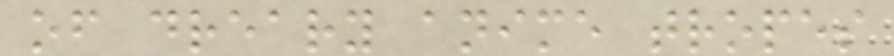of dreary anime tropes
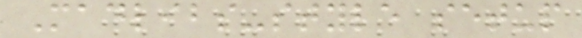Madlibs-style setup
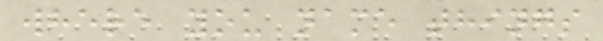where you name things
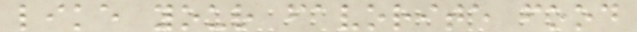like your favorite food
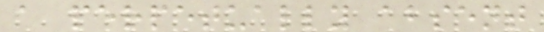a perpetually absent
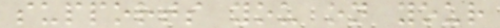supports you on your
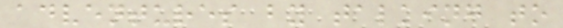adventures by talking to
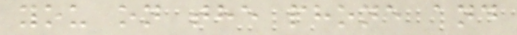you on the phone and
